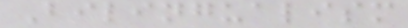Bilingualism
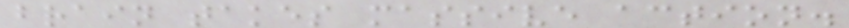brain takes massive action.
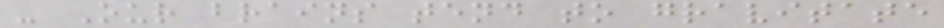- Our brains tend to gravitate
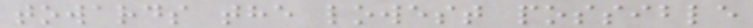towards the lowest possible
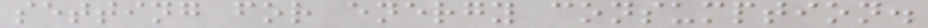setting for energy consumption.
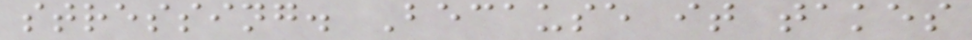stressing. Because it takes
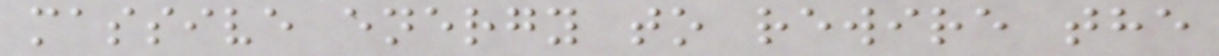massive energy to rewire the
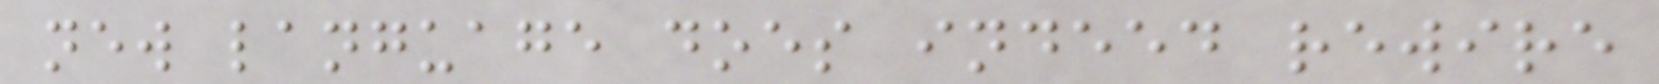new language does indeed rewire
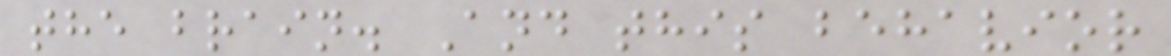the brain. And this behavior
